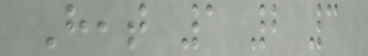Heat 1 2 3
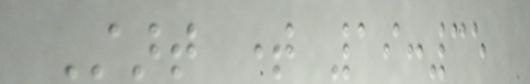Start time 19:35
